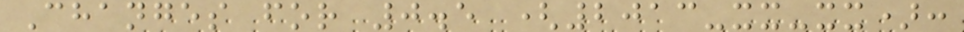Changes for 0.5 (2013-xx-xx):
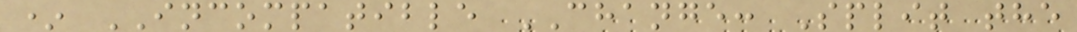* INCOMPATIBLE CHANGE: Split the
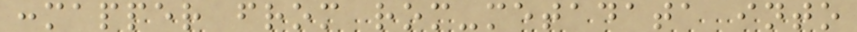:mapper from rom-metadata into
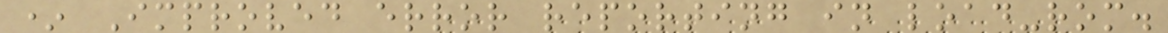* Improved error reporting in load-rom.
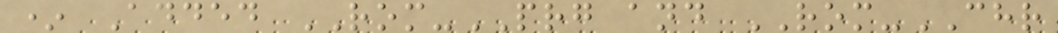* Added ROM-PRG and ROM-CHR
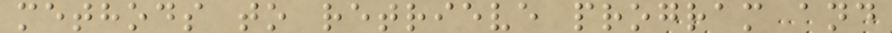methods to retrieve program and
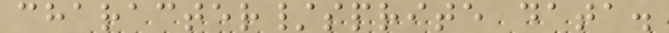character/sprite data.
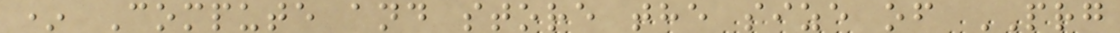* Compute and store the size of PRG
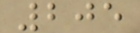205
